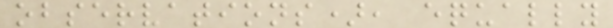observations), equally
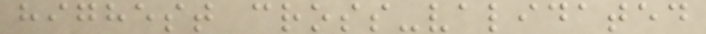highest cross-validated
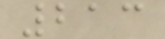213
